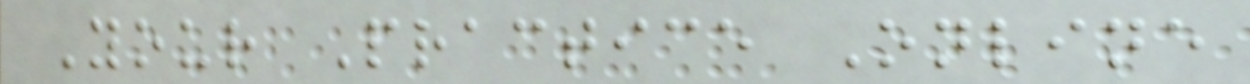Your Practice Online
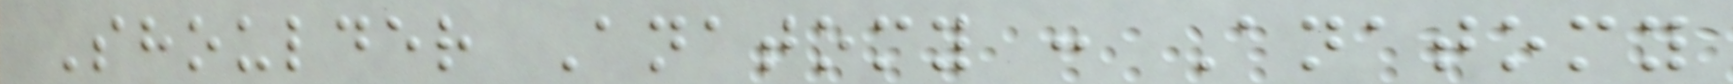Shoulder Anatomy : Anatomy
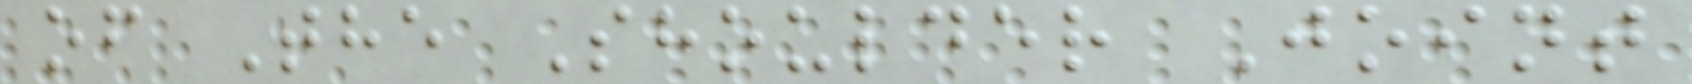of The Shoulder Joint
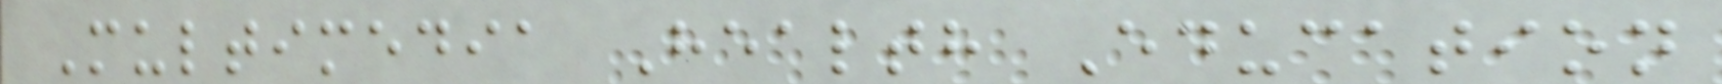Multimedia Health Education
